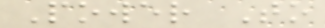Power To
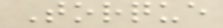Torque
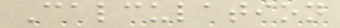Calculation
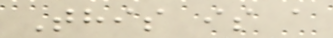This is a
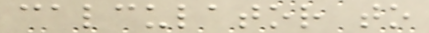calculator to
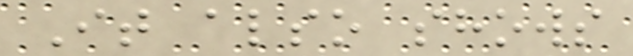It also shows
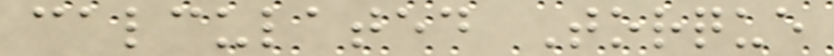calculated Torque
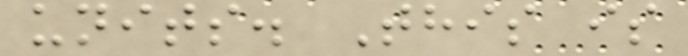units. This is
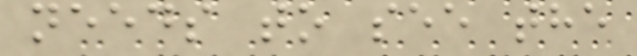needs to see the
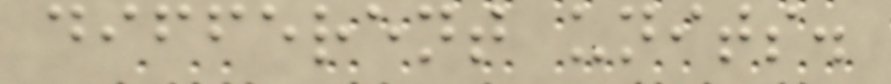different units.
